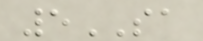5SA
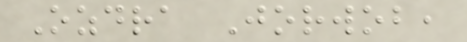Ozdra Jorwob,
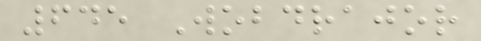645 Wobdrajor
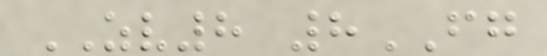ZV8 8FG
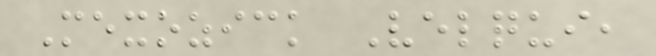Mexozick Velqui,
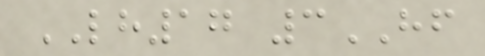LH17 3HF
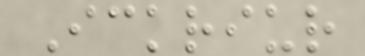Ickriur
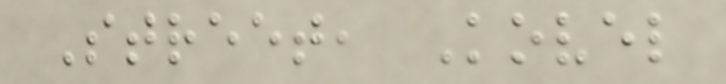Street, Kovel
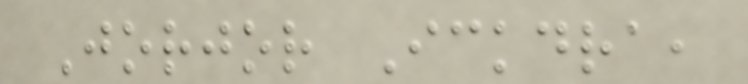Jorjor Ickdra,
